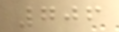706
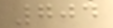704
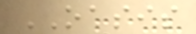OASIS
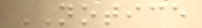NOTICE
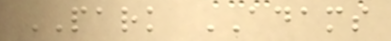PARK ADAMS
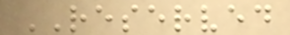RESERVED
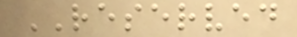RESERVED
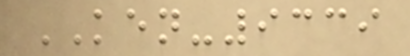KEN-9339
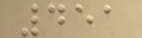451
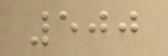500
